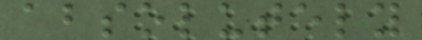absolutely
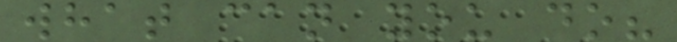what can you do?
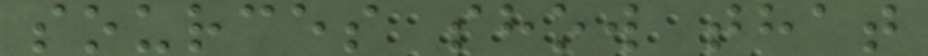sources show that
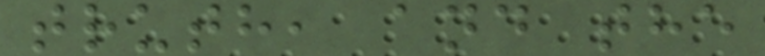truth, and the
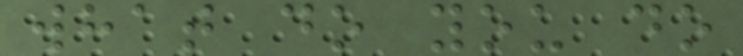what do you do
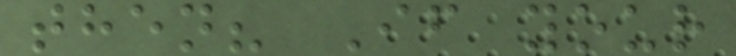then? If your
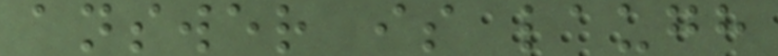answer is laugh
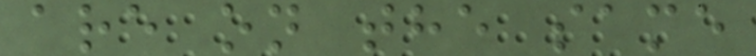are on the same
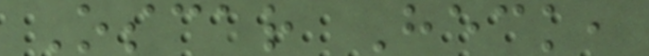Oscar Heck,
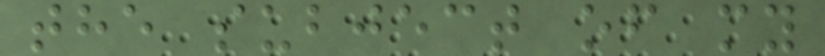the subject of my
